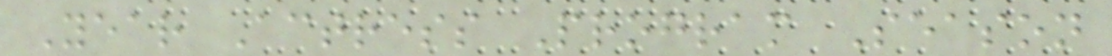Year Actress Program Season
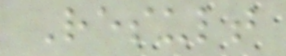Result
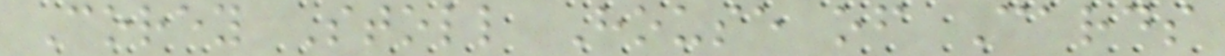Corey Stoll House of Cards
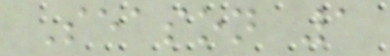Season 1
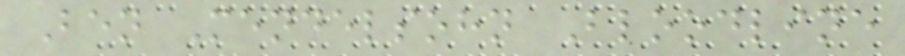Ben Mendelsohn Bloodline
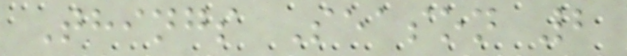Things Season 2
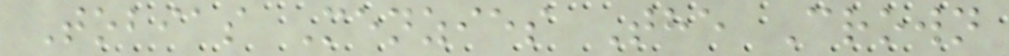Tobias Menzies The Crown
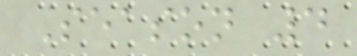Season 4
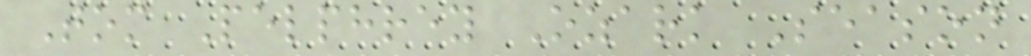Tom Pelphrey Ozark Season
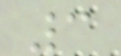3
